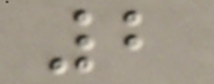2
